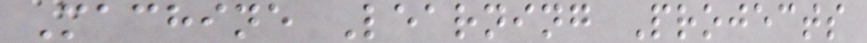Machine Learning Projects
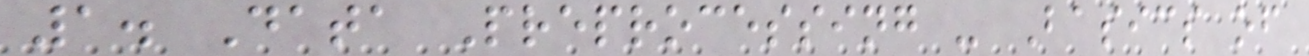1. Data Preprocessing - Basics of
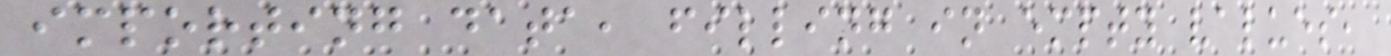importing data, filling in empty values,
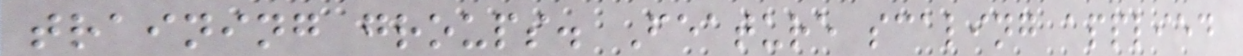training groups. Feature scaling applied
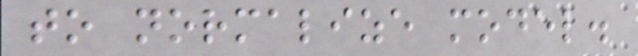to normalize model.
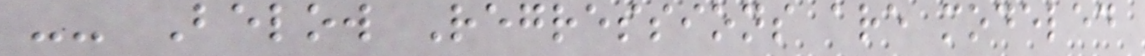-- Below Regressions are modeled
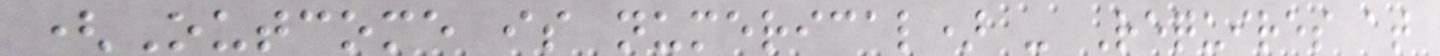(Outcome is numerical) - Requires at
